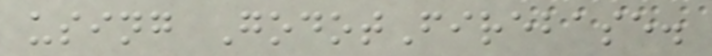using GodotFirebase.
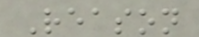Reason
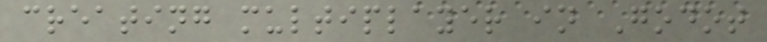creating multiplayer in Godot
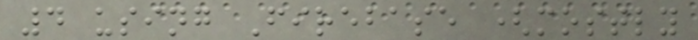4 using Firebase (mostly
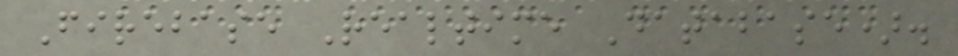Firebase Realtime Database).
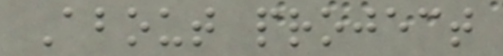About project
